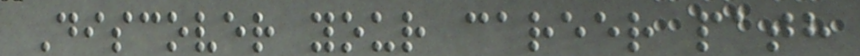Discover your career path
